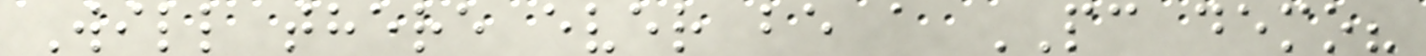Will there ever be a PC demo?
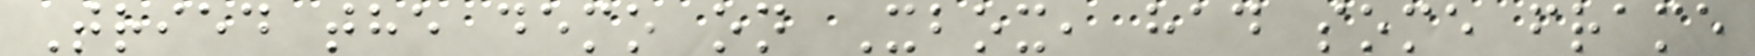Tried the demo on Xbox, had some frame
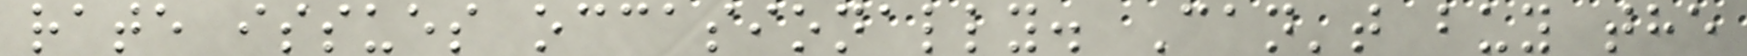rate issues occasionally. Can't buy the
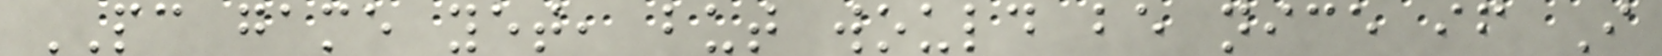PC game yet, but would be nice if I
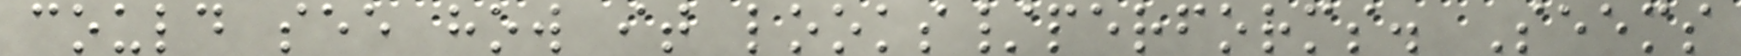could see how it looks/performs. Seems
